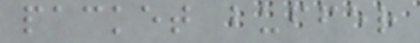packet buffer
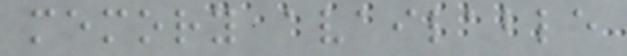memory available
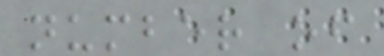number of
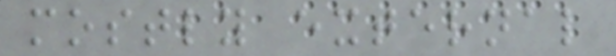mostly external
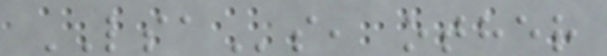LSAs, other
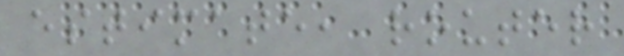estimate, router
